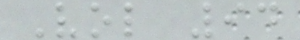Vol 94
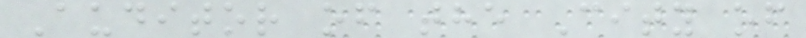Auditor of the City of
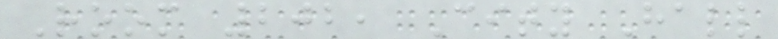Room 202, City Hall
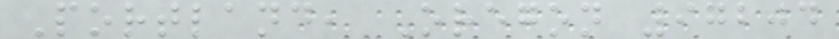Portland, Oregon 97204
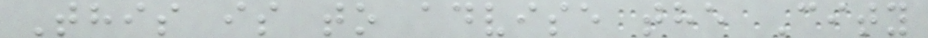This is to advise the City
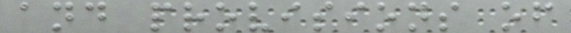and provisions of
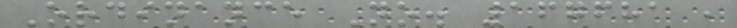Ordinance No. 167681 ,
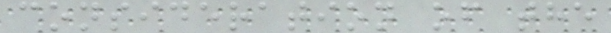consideration of the
